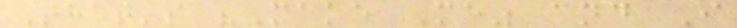That's "Make Me" and I
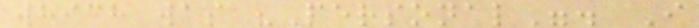which was "Personal". I
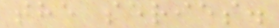the series.
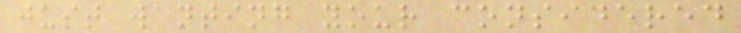just wanting your considered
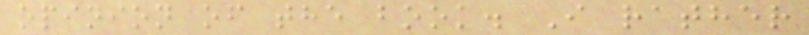opinion of the book. I rather
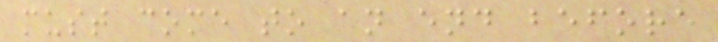must come to an end before
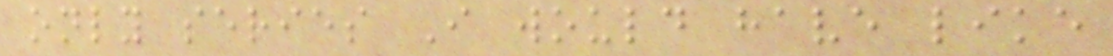only series I would have like
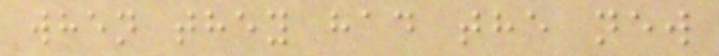when they had the new
